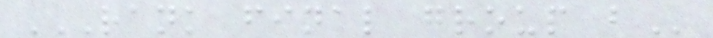RANK FINAL GROUP B
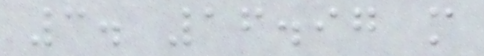3. 16.97 m
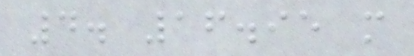4. 16.95 m
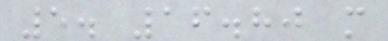5. 16.80 m
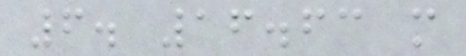6. 16.63 m
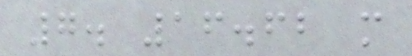7. 16.62 m
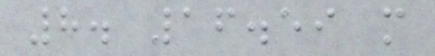8. 16.59 m
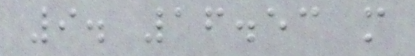9. 16.53 m
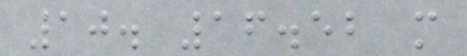10. 16.52 m
